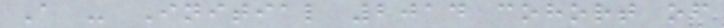A - Initial 2014 cohort of
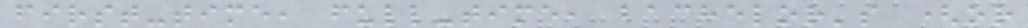first-time, full-time, bachelor's (or
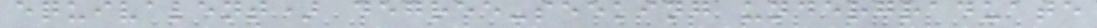equivalent) degree-seeking undergraduate
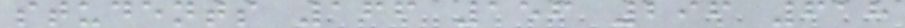students 166 156 296 618
